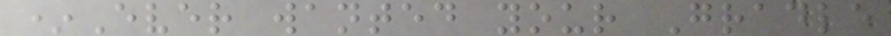*Ever wanted your Gradle
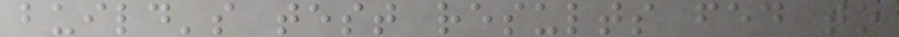build's test results fed to
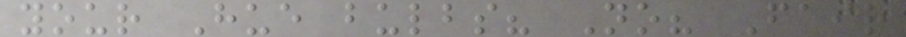your Hue bulbs? No? Fair
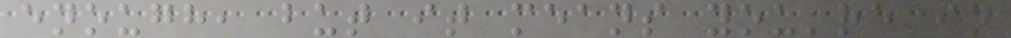enough, but it means you're in
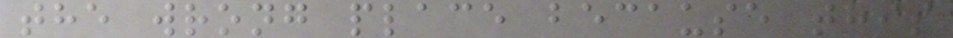the wrong place because this
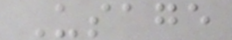Usage
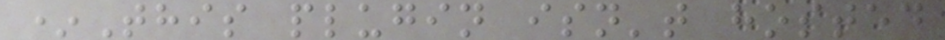*This plugin isn't hosted
